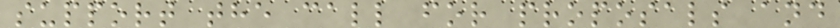support the call for proposals and
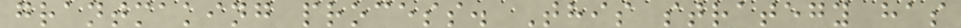grantmaking process. This strategy has
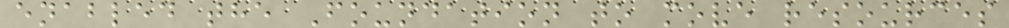enabled the Foundation to move resources
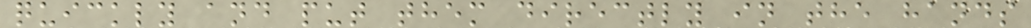quickly and put them directly in the hands
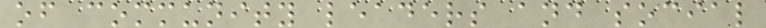of community leaders and social
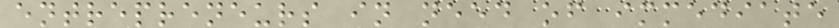entrepreneurs in need of immediate
